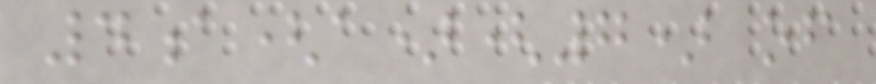4a(a)(7) of
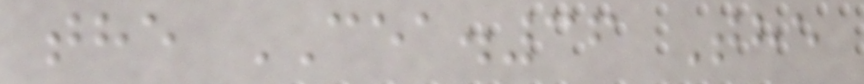the CEA.36 The
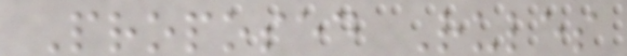Proposed Rules
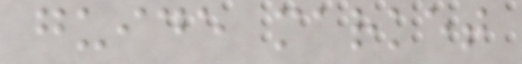guide market
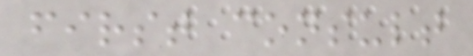first consult
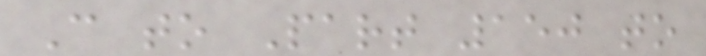C to Part 150 to
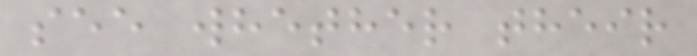see whether their
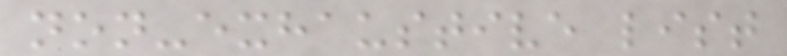non-exhaustive list
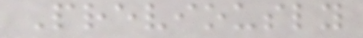Previously
